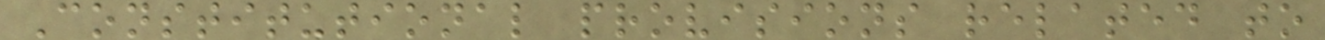Constitutional provisions related to
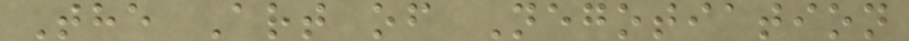The Art of Negotiation
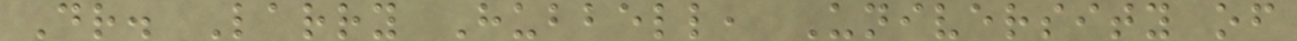Dr. Larry Hubbell, University of
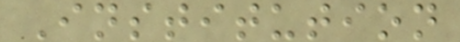Institution
